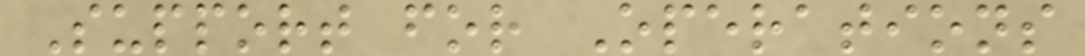Support for Operations
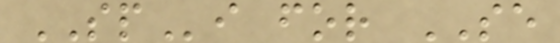SPi for SE
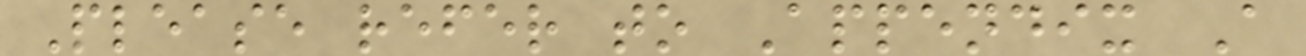Please refer to Appendix A
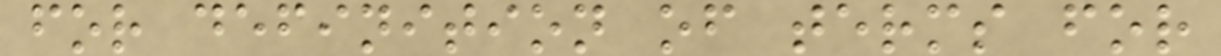for definition of terms for
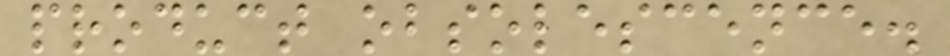product obsolescence.
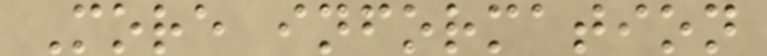More information
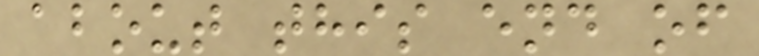about this end of
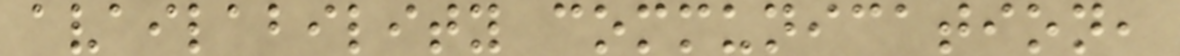availability communication,
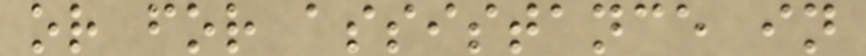or for assistance in
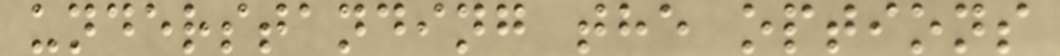understanding the options
